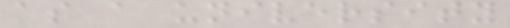as a university
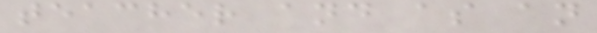teacher and as an
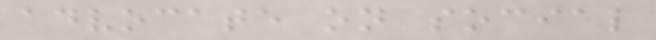advocate on social
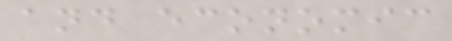and economic
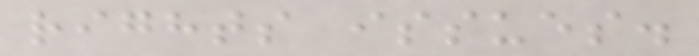rights issues.
